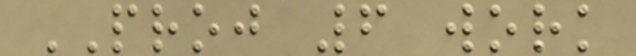PROJ 6 work
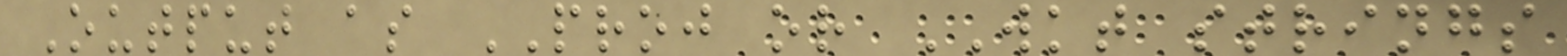Output as PROJ or WKT strings
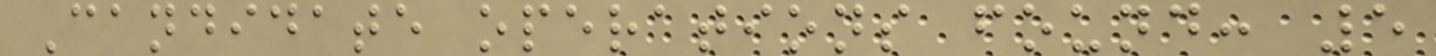Candidate operations found: 5
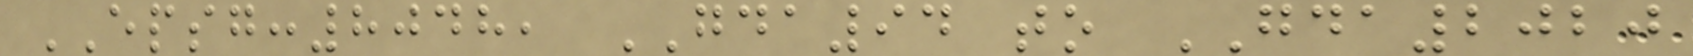EPSG:8048, GDA94 to GDA2020
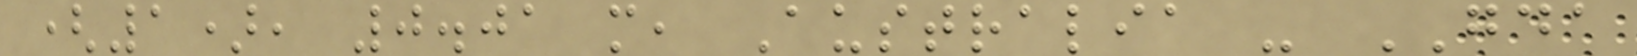(1), 0.01 m, Australia - GDA
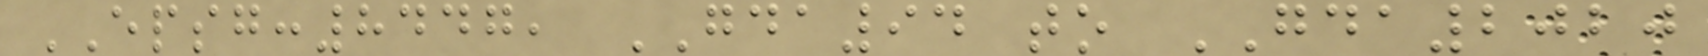EPSG:8447, GDA94 to GDA2020
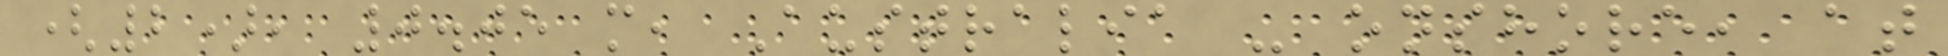(2), 0.05 m, Australia - onshore, at
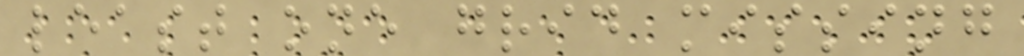least one grid missing
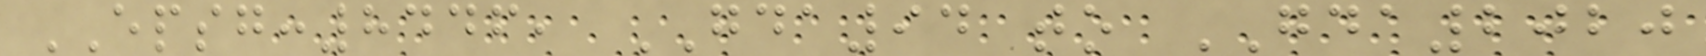EPSG:8446, GDA94 to GDA2020
